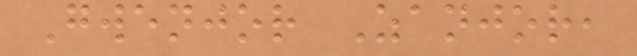Gwenjor Zanjor,
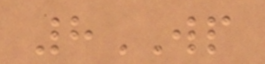8WP
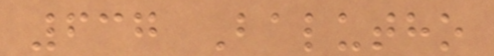637 Balutho
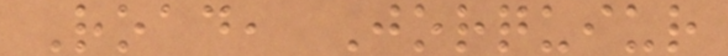Road, Jorquiur
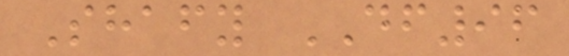Shafy DF96
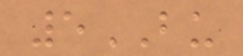5BU
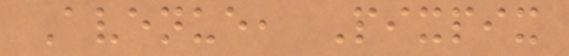Avenue, Pixpix
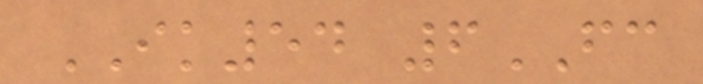IK54 6FC
